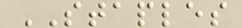STAPLES
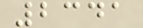2341
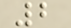2
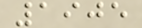1905
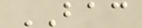BAC
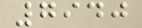7940
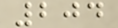204
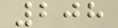208
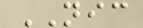NIC
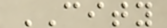CITY
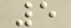5
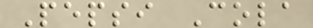Pepsi Cola
